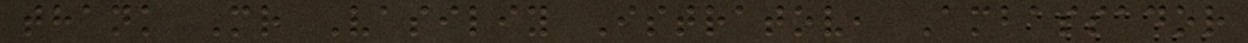thank Mr Vasiliy Istratov, Ambassador
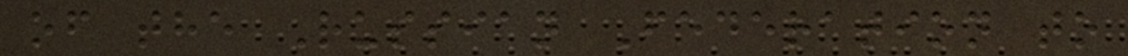of the Russian Federation to
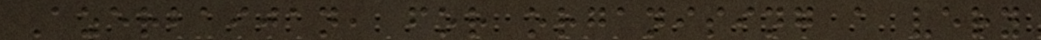Azerbaijan, for organising a very
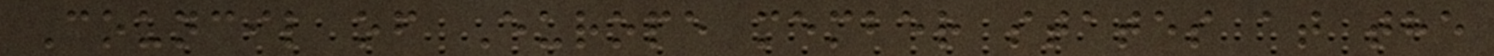Council of Europe member states at the
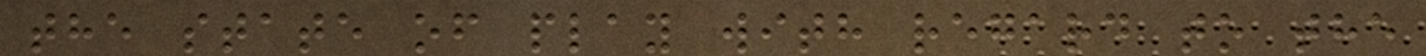the state of play with regard to the
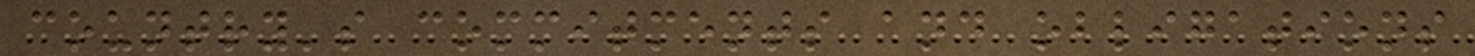country's commitments and obligations
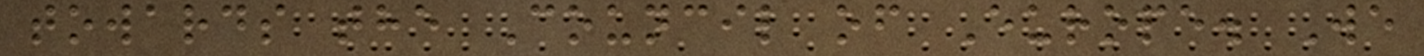towards the Council of Europe. We
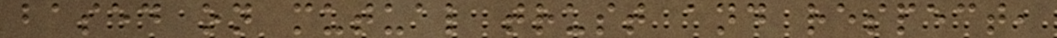based on mutual trust and respect,
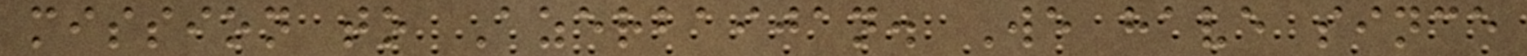mission to Azerbaijan. We have since
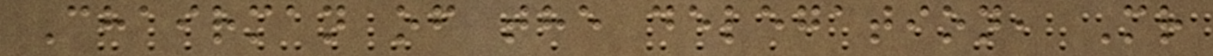Chairman of the delegation, Mr
